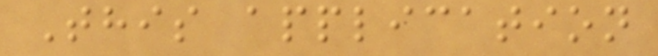This application
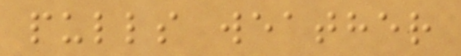pulls weather
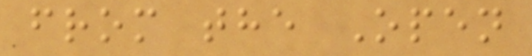from the Open
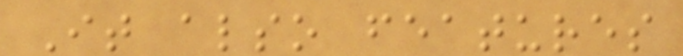It also features
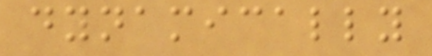dynamically
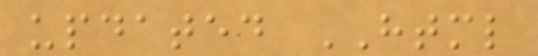updated HTML
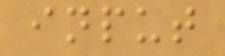input
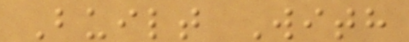Built With
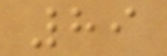89
